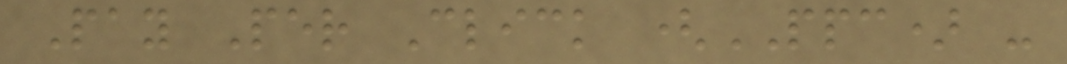Pay Per Click (PPC) -
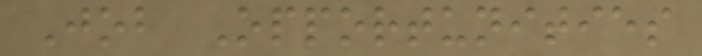Job Opportunities
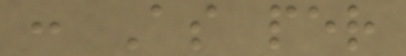: As per
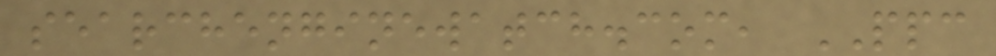searchenginewatch.com, PPC
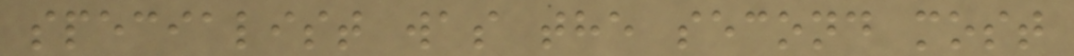specialist was the second most
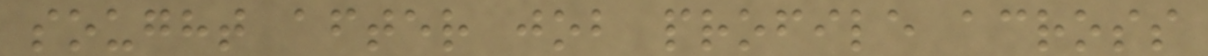sought after job profile across
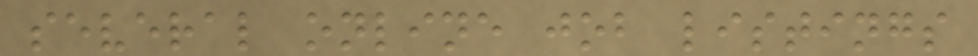several online job listings
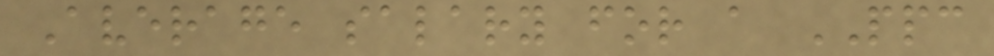Average salary for a PPC
